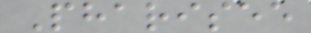Pharisee
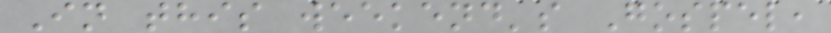In this weekend's Gospel,
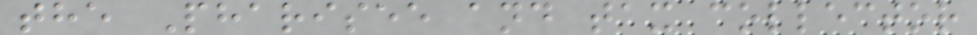the Pharisee and tax collector
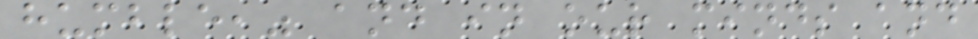humble," and in our minds and
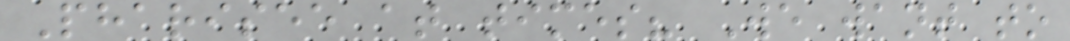Pharisee at times? We want to
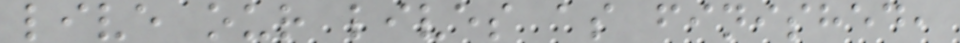live our lives as finished,
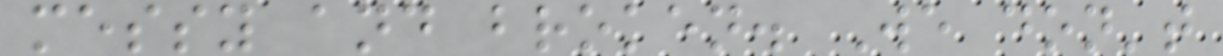messy and broken. We don't
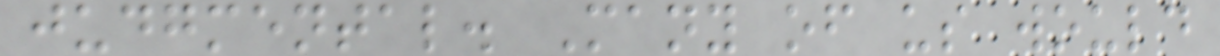judgmental. Many of us would
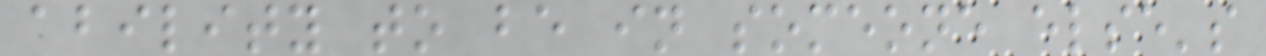ability to be in someone else's
